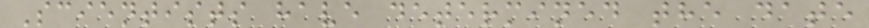Scientists have determined the date
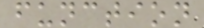function
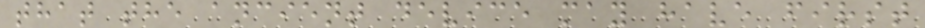that the ancient device may have first
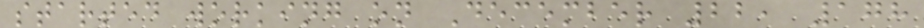started working on December 22, 178
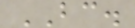BC.
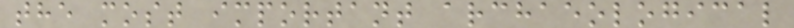the most important archaeological
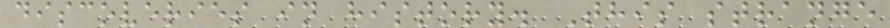discoveries in history. This strange
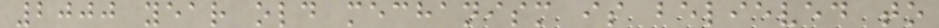2000 year old mechanism is believed to
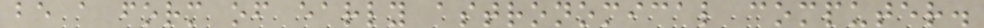be a form of early astronomical computer.
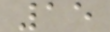15
